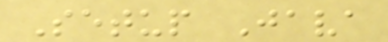Setup Java
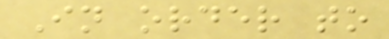In order to
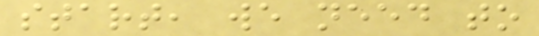start, we need to
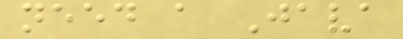need a Java
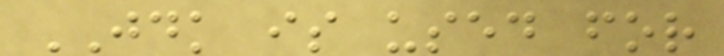JDK is used for
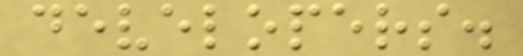developers.
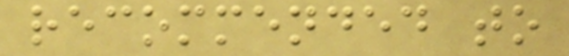recommended to
